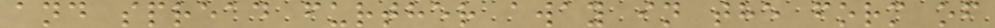and spread further away in the form of
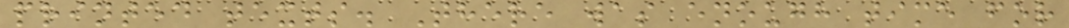printed texts. There was enough time for
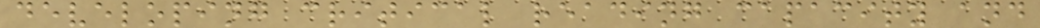developing critical reading capacity and
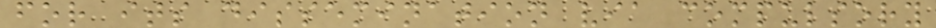for its dissemination via compulsory
